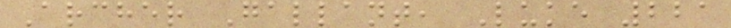Archer Gallant, Luke 221
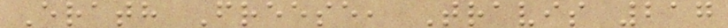Erath Freese, Travis 217
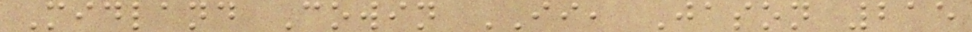Midland Cowin II, Jason 215
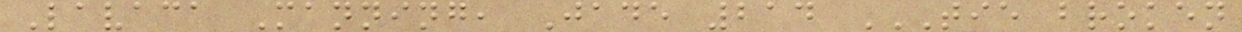Lavaca Manning, Jade 214 TIE BROKEN
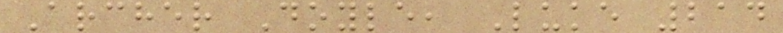Archer Doyle, Luke 214
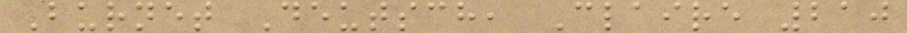Burnet Deutsch, Claire 210
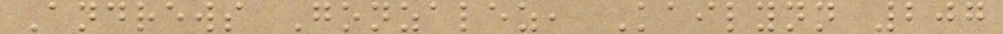Andrews Gonzalez, Kailynn 207
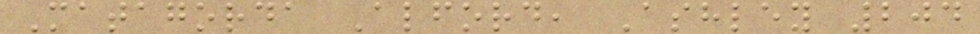Matagorda Alford, Ashley 204
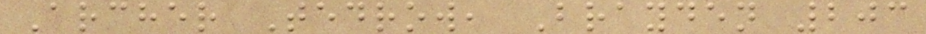Archer Tedrow, Brayden 203
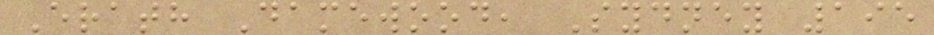Erath Damewood, Sydney 195
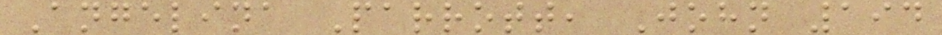Angelina Parrott, John 194
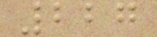227
